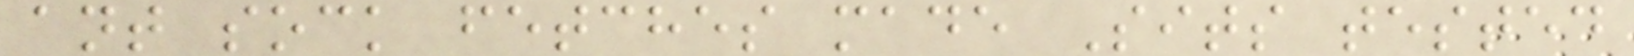ant sock fetches made Sits tested
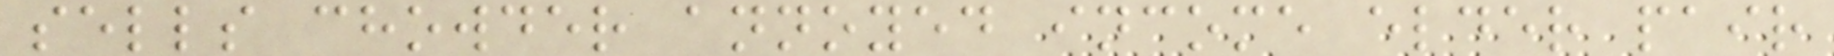sells chowder annoyed income elder pair
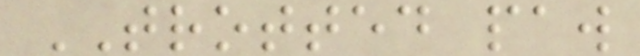TROTTED paw
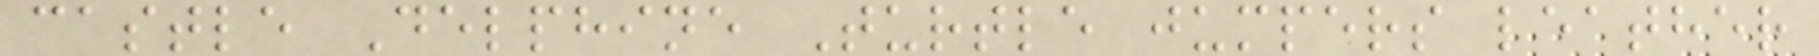castle Delphine Turtle jumpers leather
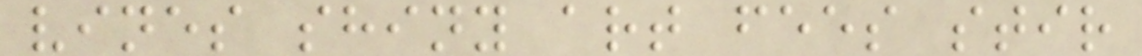vines shiny art fees stir
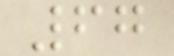67
